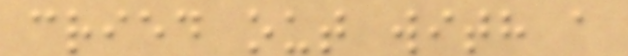cried out with a
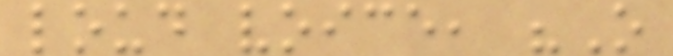loud voice, "O
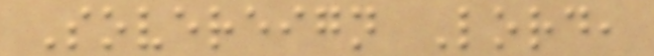Sovereign Lord,
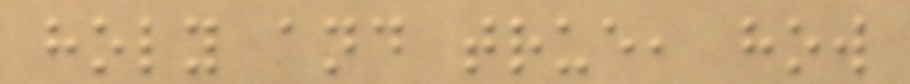holy and true, how
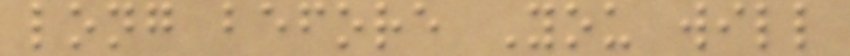long before You will
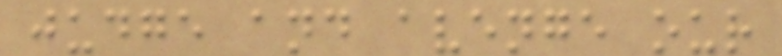judge and avenge our
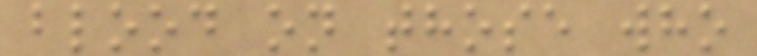blood on those who
